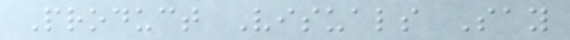Product Visuals Say
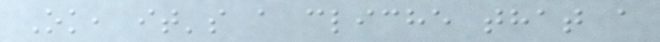Ok, it's a cliche that a
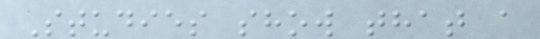Studies show that a
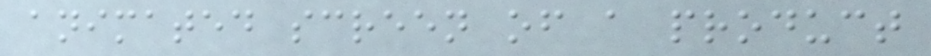animated screen of a product
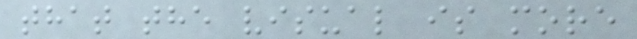that the visual is more
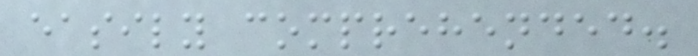easily comprehended.
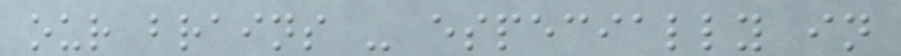our brains - especially in
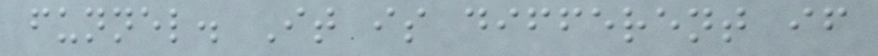funnel. It is different if
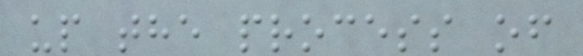up the process of
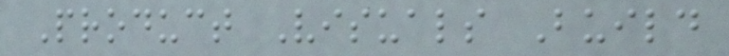Product Visuals Build
